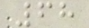68
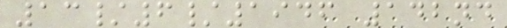13/6/1946 142nd
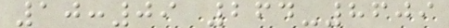10:09 264-8609
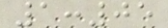1:05
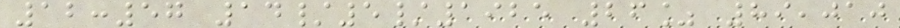12:57 14/5/1925 26% 89,010
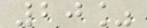20%
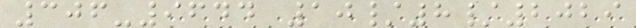306-9644 10/8/2029
